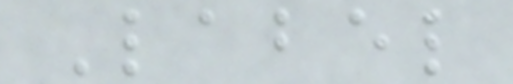Label
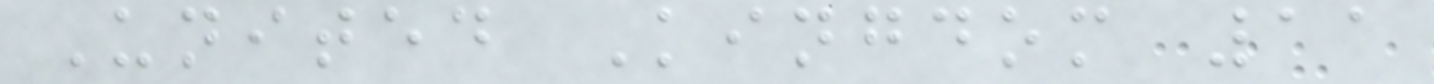United Kingdom 11
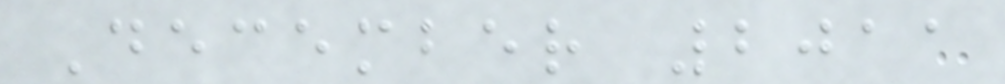December 2011
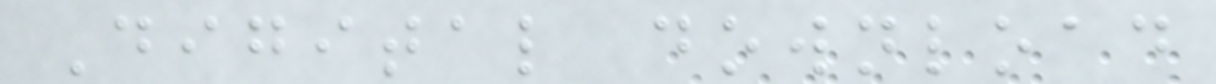Digital download
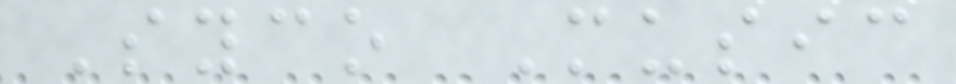Syco Music
